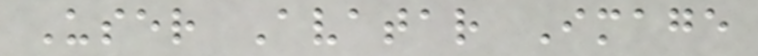User Avatar Image
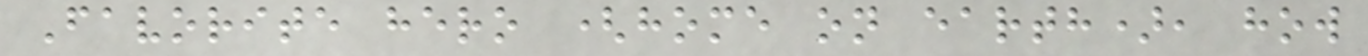Favorite hero (home on earth), how
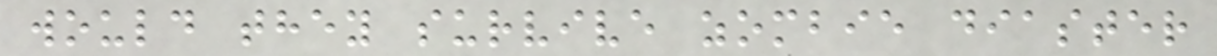would they survive zombie diaster
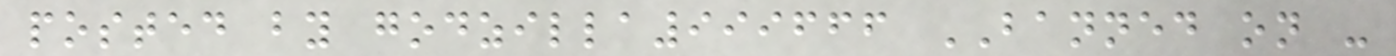posted by godzilla999666 BANNED on -
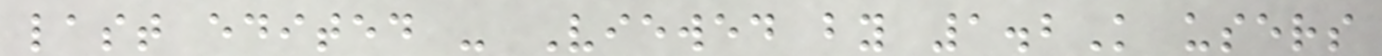last edited - Viewed by 1.2K users
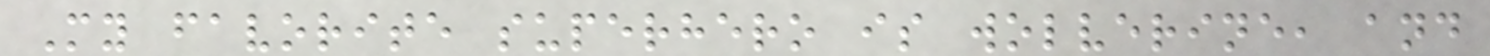My favorite superhero is wolverine, and
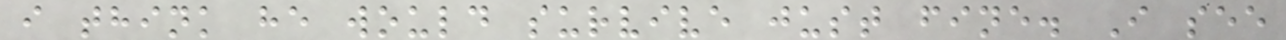i think he would survive just fine. I see
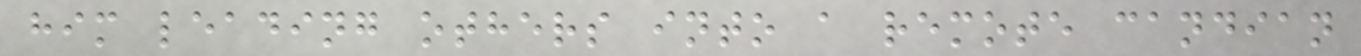him leading others into a remote candian
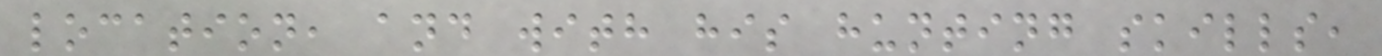location, and with his hunting skills,
